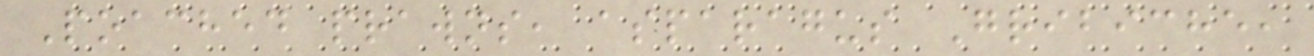Poached prawns, asparagus Gribiche,
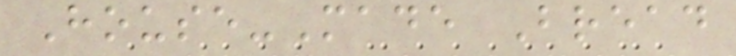House-Made Bread
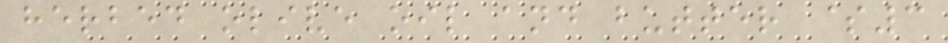herbed olive oil and butter $3
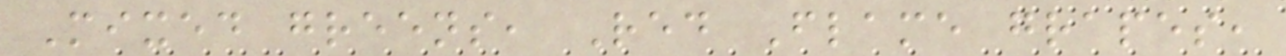Mixed greens, Red Flame grapes,
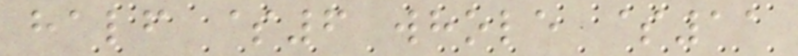half $6 whole $11
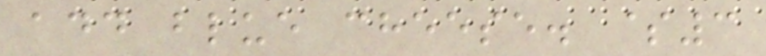add blue cheese. $3
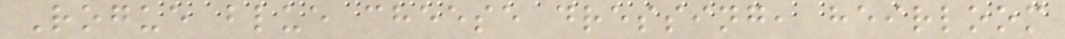Rogue blue cheese dressing, heirloom
